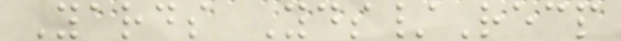Yards Yds/Recp
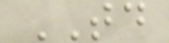TD
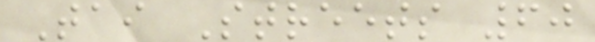Tai Streets 60
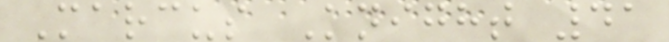Marcus Knight 41
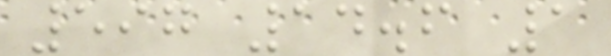597 14.6 1
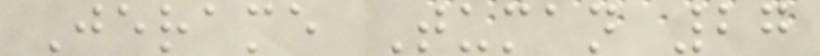Jerame Tuman 27
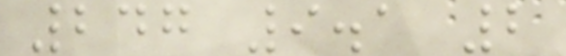247 9.1 2
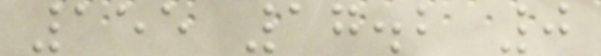155 17.2 0
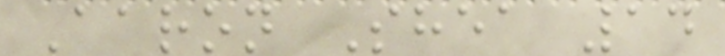Aaron Shea 14
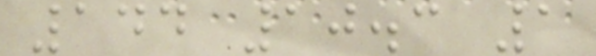144 10.3 1
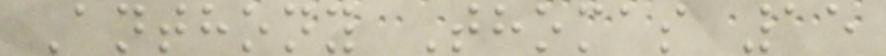Anthony Thomas 15
